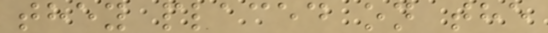they placed on the
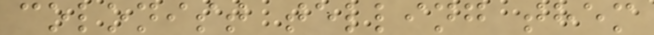colonist telling them
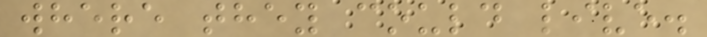where they could live.
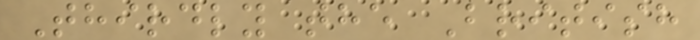Thirdly the British
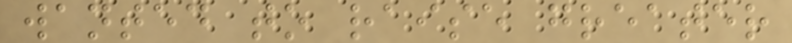wanted to raise greater
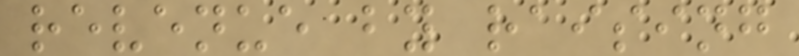revenue by raising
